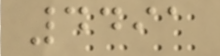4491
